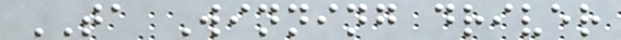TA Winning driver
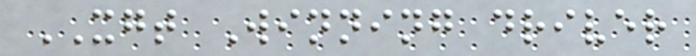XGT Winning driver
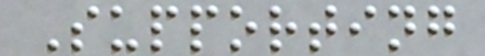Supporting
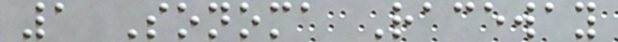1 Sonoma Raceway
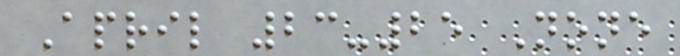April 23-25 None
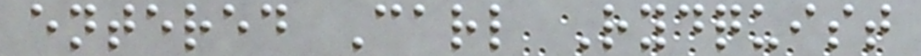entered Carl Rydquist
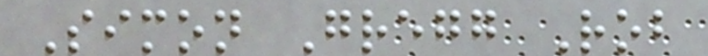Simon Gregg Rob
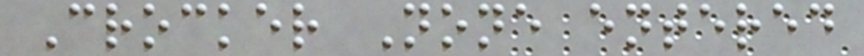Crocker None entered
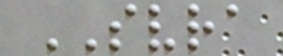SVRA
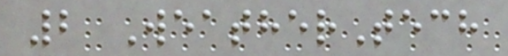2 WeatherTech
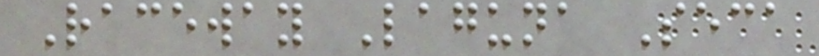Raceway Laguna Seca
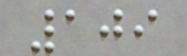109
